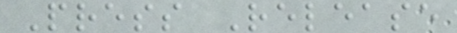Press Release
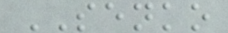SENKO
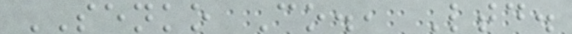SENKO Co., Ltd.
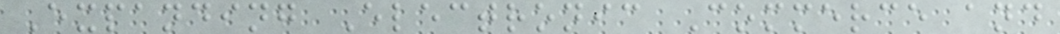Expanding Electronic Commerce and
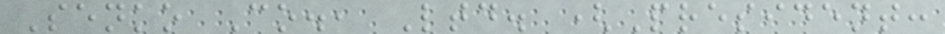Senko Co., Ltd. (President:
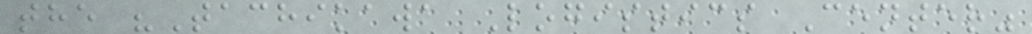the "Tachikawa Logistics Center"
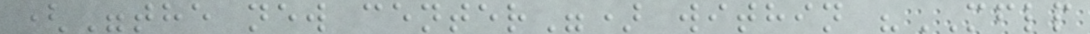("the new center") within "MFLP
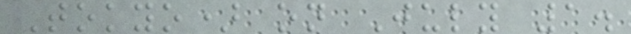Tokyo) on July 1.
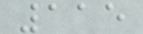115
